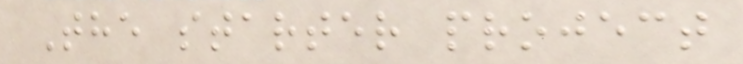The starter project
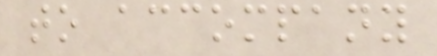to accompany
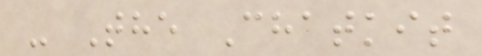- The Chatkit
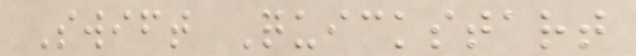Swift Quickstart
